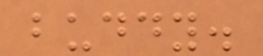buddy.
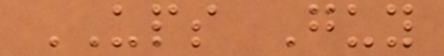UPS Guy
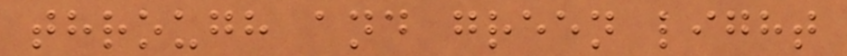through and green light
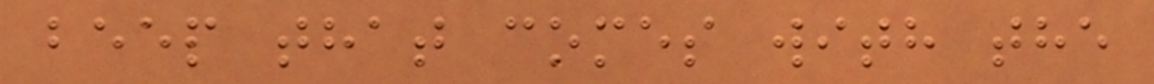beep that comes with the
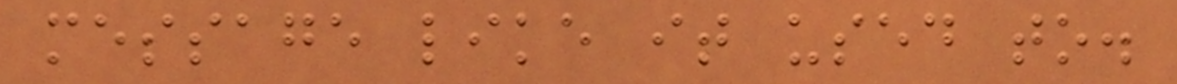message like it used to.
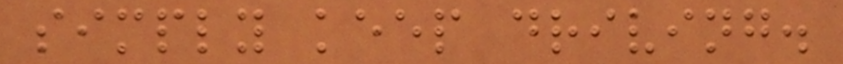simply keep driving.
